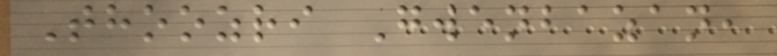Thoozri Gwenbazan,
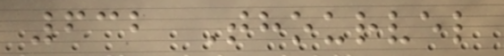632 Thourvel
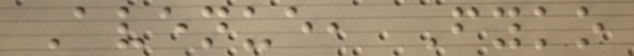Avenue, Fyko
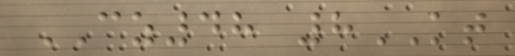CZ48 8KT
